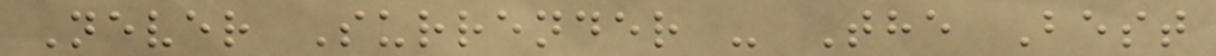Never Surrender - The Best
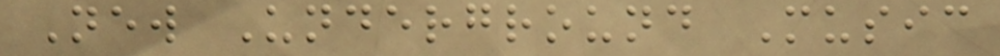New Underground Music
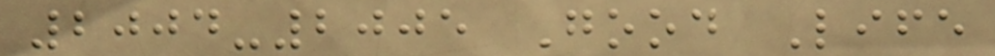2004-2005 Good Life
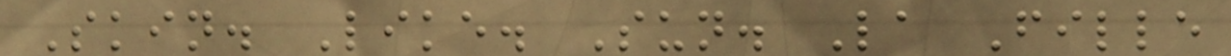Skin. Like. Sun. La Fille
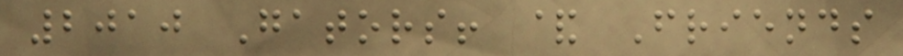2010 Gators! & Friends
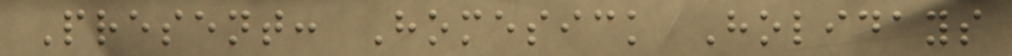Present: Homesick Holidays
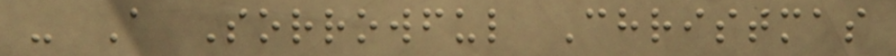- A Sorrowful Christmas
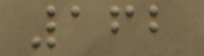162
